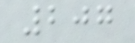207
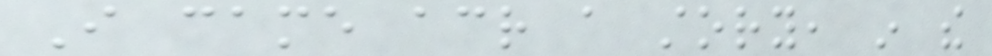I came across a story, in the
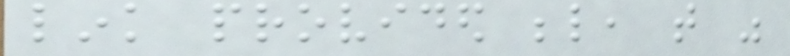link provided below, that was
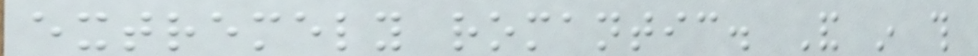extremely romantic. And in this
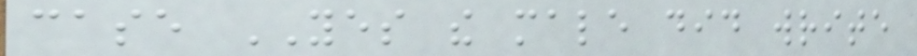case YES the male did write
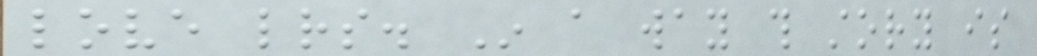love letters. In a way this story is
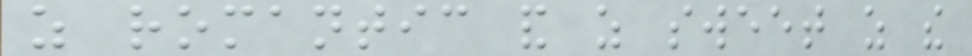as romantic and as sweet as the
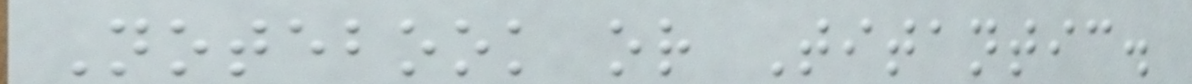Notebook or Titantic.
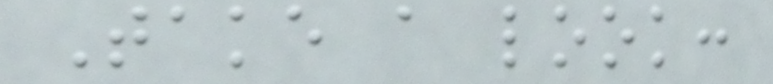Take a look:
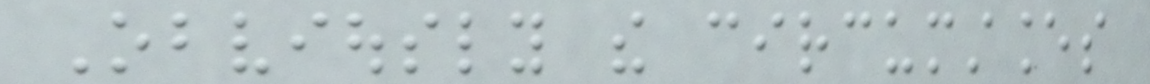Obviously the circumstances
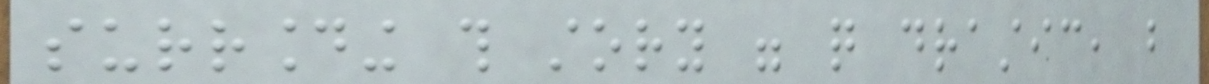surrounding this story were quite drastic, but
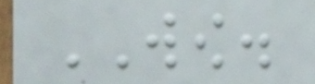WOW.
